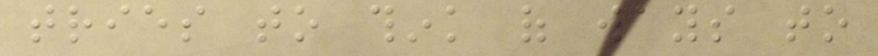tries to think of ways to
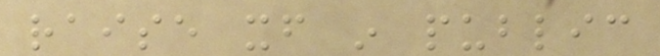raise itself in public
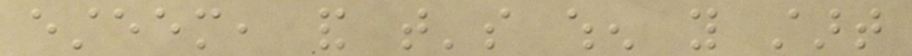esteem, and that's when you start
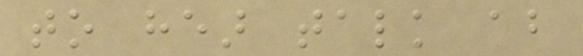to hear talk about
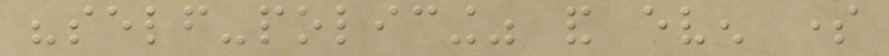"self-policing" and even some
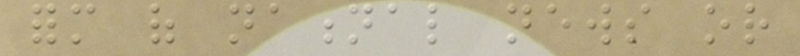form of national news or
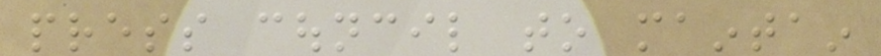press council to maintain
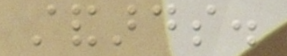standards.
